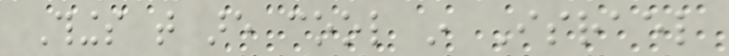Things that are cool in Israel
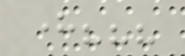here???
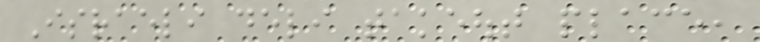Israeli deli takeout place,
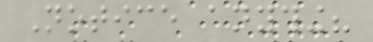Notice anything?
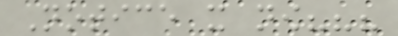Notice it now???
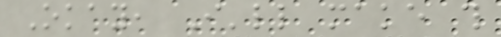Okay, I'll make this
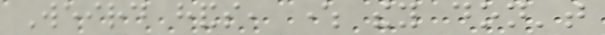Weird hands, where they don't
